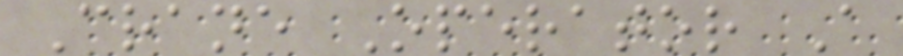Crane Operator A
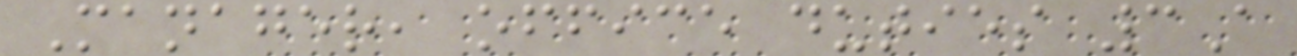Manager, office duties 3A
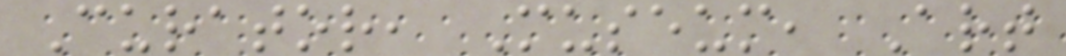Curator, Museum, Art
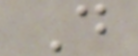D
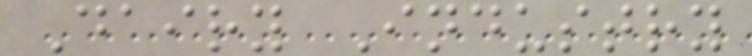Dairy Industry
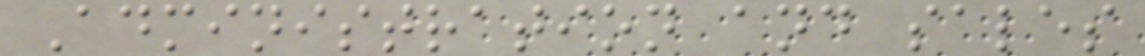Administration and sales
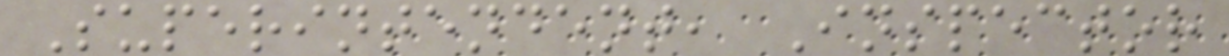Superintendent, Inspector
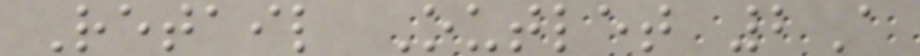Retail Outlet 2A
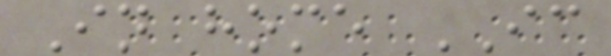In home IC
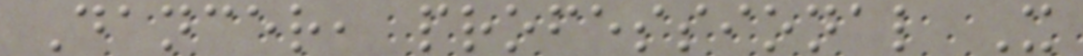Dancer, professional X
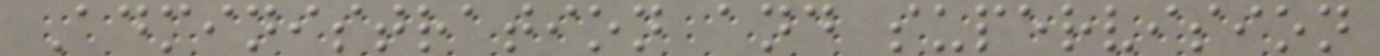Administration and supervision
